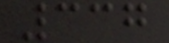337
